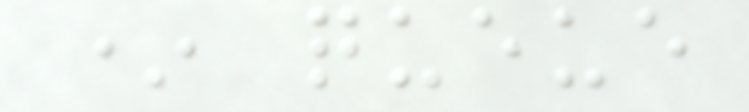* queue
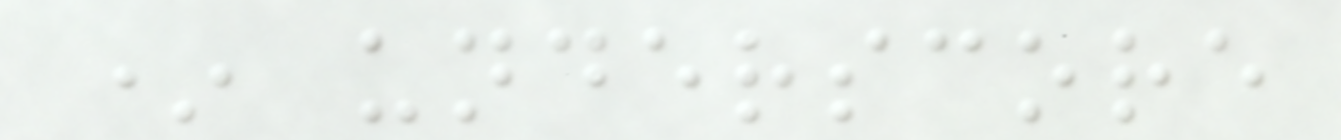* underscore
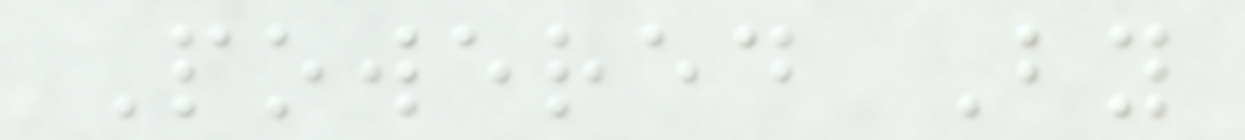Powered By
